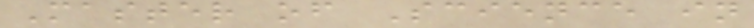Master of Science in
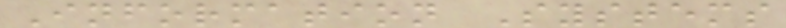Information Systems
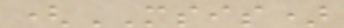(MSIS)
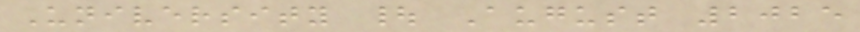University | August 2025
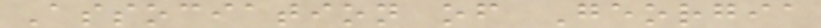Association of Georgia
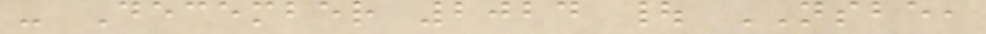- December 2024 | NSBE,
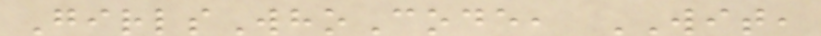GirlsWhoCode, WIT,
